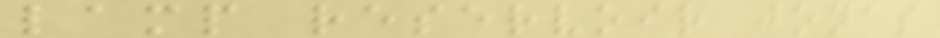lamp reservoir jonas
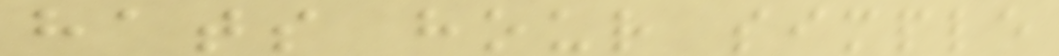hats hour simple
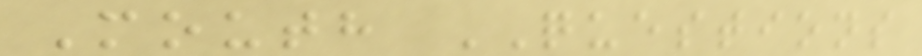Mouth QUESTIONS
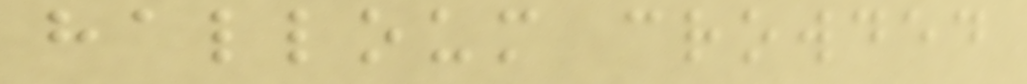halloum crowded
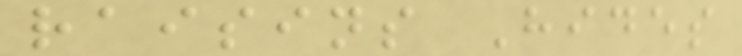raisins Hides
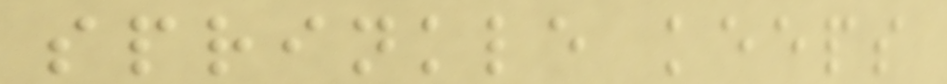sprinkle keeps
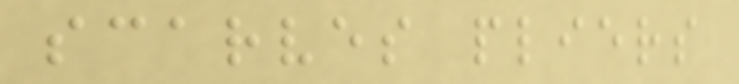scarves pliers
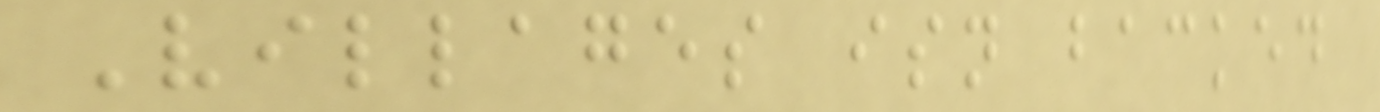Villages isn backed
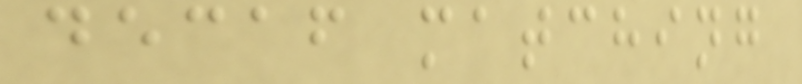decaf matching
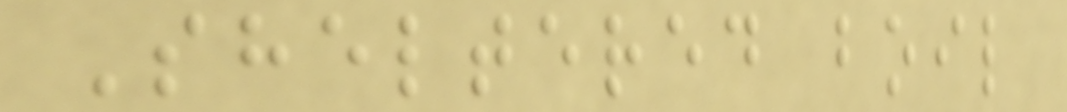Sheltered boil
